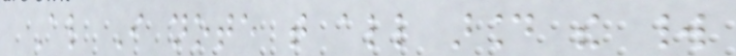Also I note that all around the world
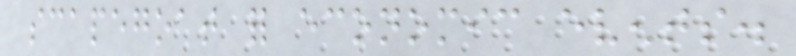scapegoat for economic events.
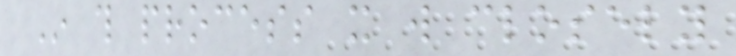In this process it will closely
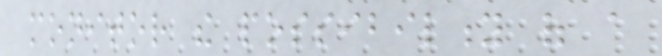monitor the possibility of a
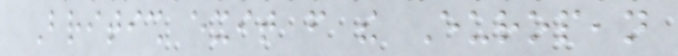British exit from the European
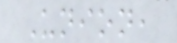Union,
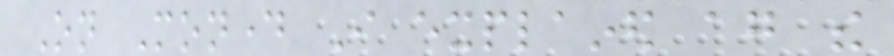On Monday I explained again the
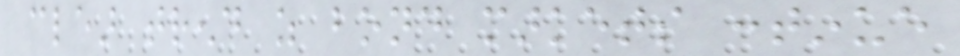clear trend as bond markets continue
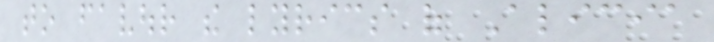to favour the lyrics of Alicia
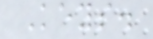Keys.
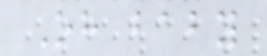Oh baby
